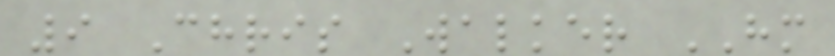9 Chris Walker HM
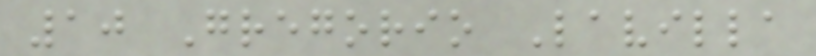10 Gregorio Lavilla
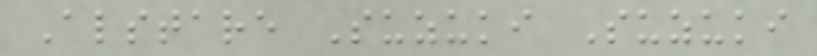Alstare Suzuki Suzuki
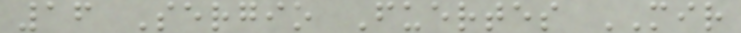16 Sergio Fuertes MIR
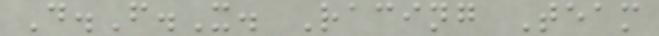D.F.X. Racing Team
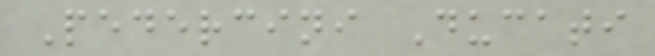Pedercini Ducati
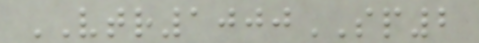VTR1000SP2
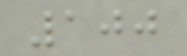100
